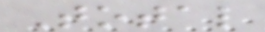Total
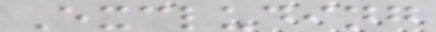Excluding
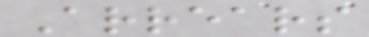Arrears
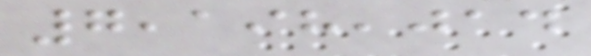7,198,014
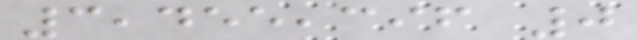3,455,396 0
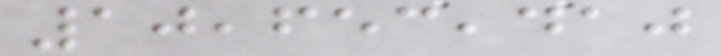10,653,410
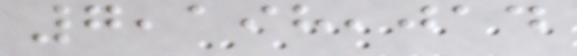7,198,014
